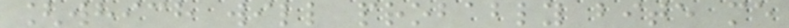[which will probably bite me
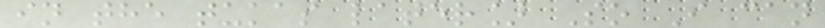in the tukas later] So I can
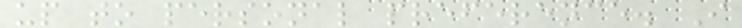up to personal preference. I
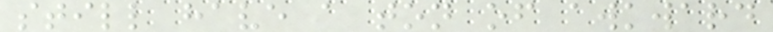still have a ton of awkward
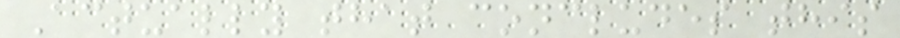Actually that concludes this
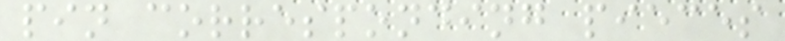pin corresponding pieces
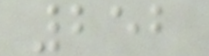252
